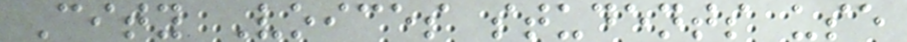City Voices students use
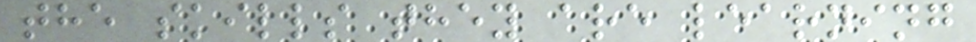the skills they are learning
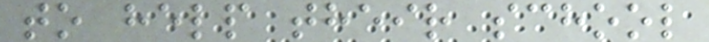to help their school
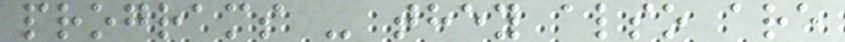programs - they also are
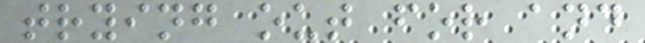trying out for and
